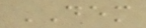DEM
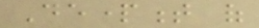Department of
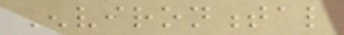Environmental
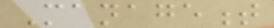Management
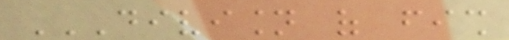DIVISION OF FISH
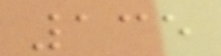135
